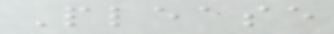Please
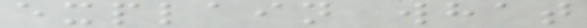explain what
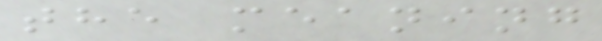the meaning
